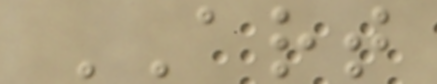ART
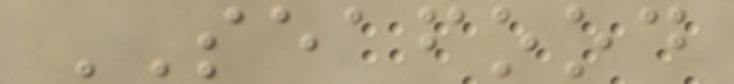SEAFOOD
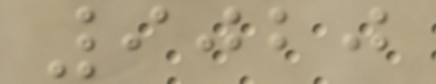9020
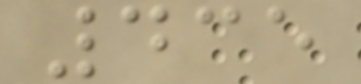435
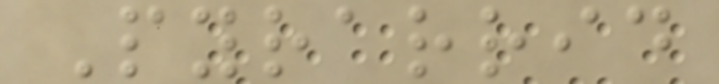Pyrarrid
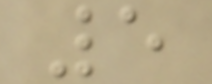5
